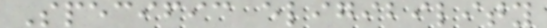Specific eligibility
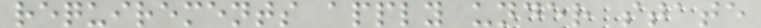requirements apply under state
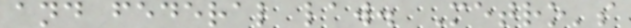and federal law. Metro's
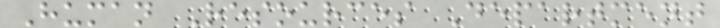Human Resources Department
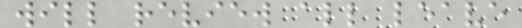will review all leave
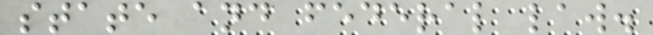state and federal law.
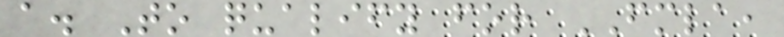a. To qualify for FMLA,
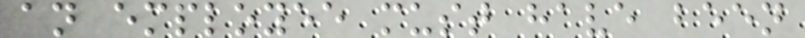an employee must have been
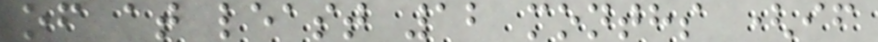of at least 12 months (if
